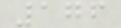176
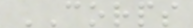CORPS
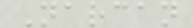Narcan
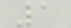1
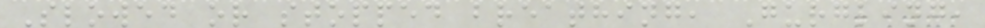Slowed or stopped breathing, Gurgling,
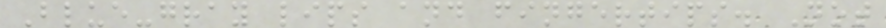Blue-gray lips and fingertips. Not
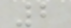2
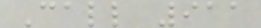Call 911
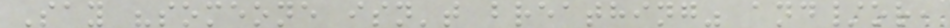Say "someone isn't breathing" and/or,
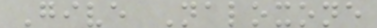Give Naloxone
